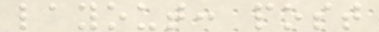layout: post
